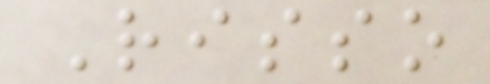Risso
